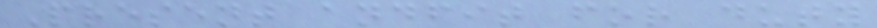Present andfit for duty
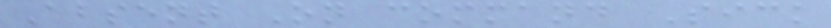Absent On command Sick
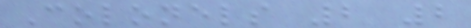Colonels 2 2
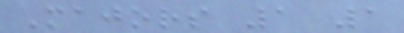Majors 1 1
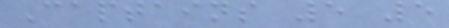Captains 5 5
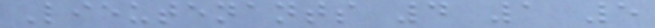Lieutenants 4 1 5
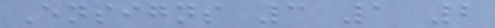Ensigns 3 1 2
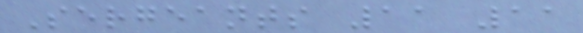Sergeants 11 11
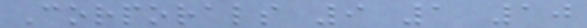Corporals 9 1 10
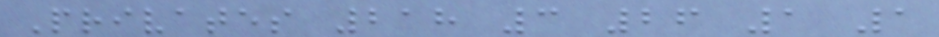Privates 218 3 26 1 1
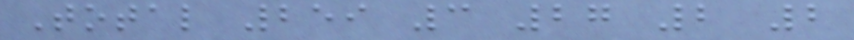Total 259 3 27 2 2
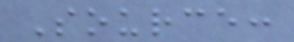Source:
